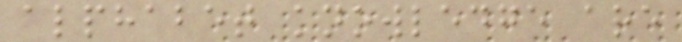alphabet knowledge are
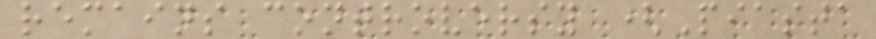remains controversy (Piasta
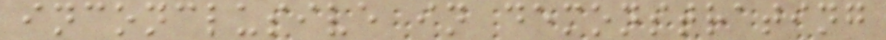inconclusive in demonstrating
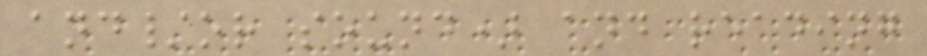and/or sound) and reading
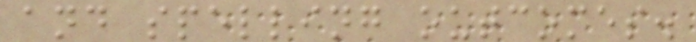and spelling outcomes.
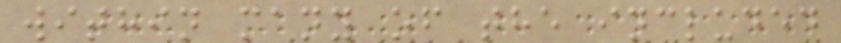within many of the included
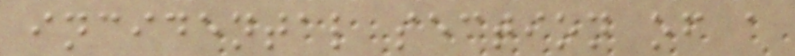incidental section of a
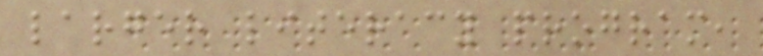larger literacy program,
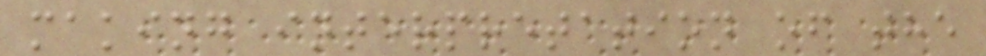making interpretation of the
